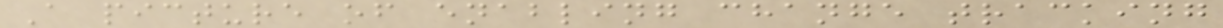A picture of enabling change tracking
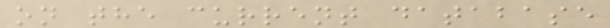on the current database
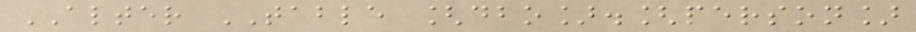ALTER TABLE [dbo].[person]
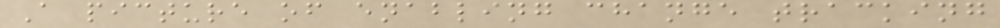A picture of enabling change tracking
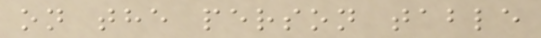on the person table
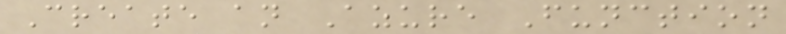Create an Azure Function
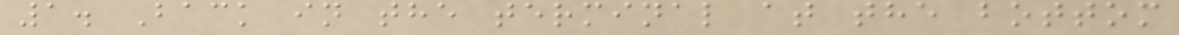1. Back in the terminal at the bottom
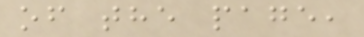of the page,
